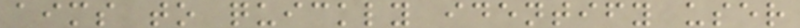aims to quickly identify user
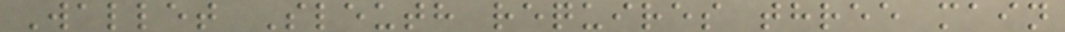Wallet Sleuth requires three main
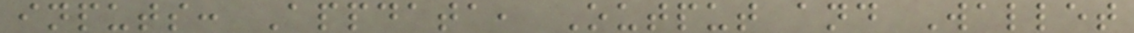inputs: Appdata, Output and Wallet
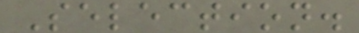Selection.
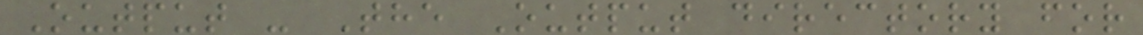Output - The Output directory for
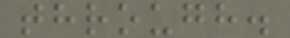through.
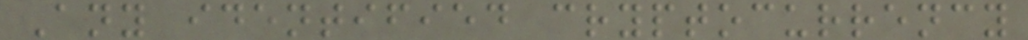Any identified cryptocurrency
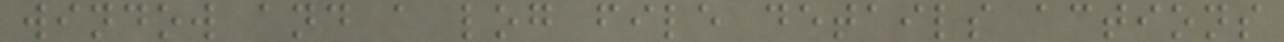window and a log file details actions
